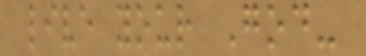live your God-
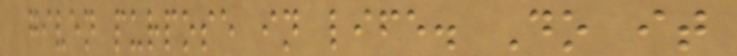given purpose in life. Do it
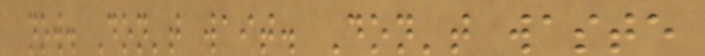now. Don't wait. Don't waste
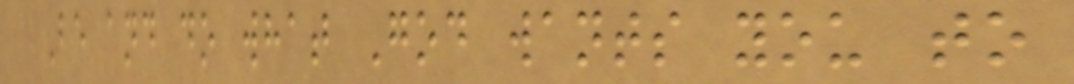Be and do what God wants you to
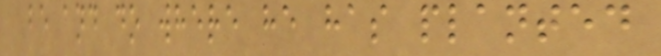be and do where he has planted
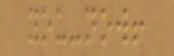you-now!
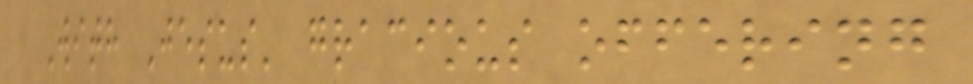With Jesus' gracious offering
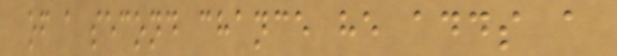of a second chance he adds a
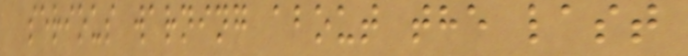serious warning about the last
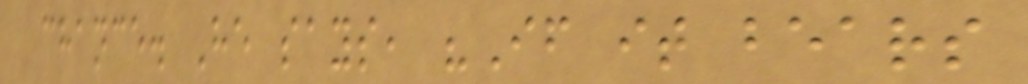chance. He says, "If it bears
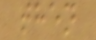then
